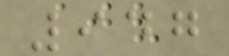947
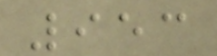953
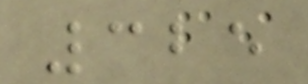325
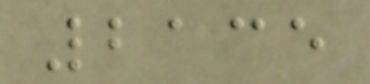2135
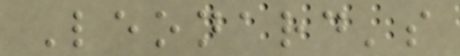Leonard's
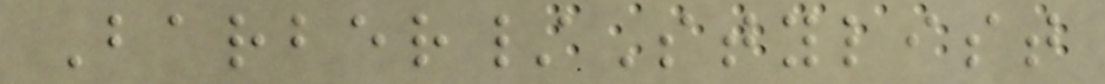Barber/Stylist
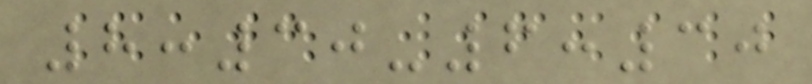8:30-6:30
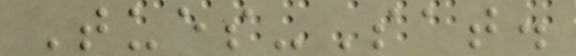Tues-Sat.
